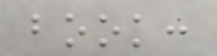book:
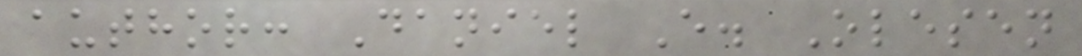author: Daniel E. Olesen
